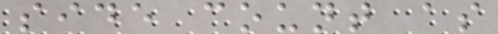side count as
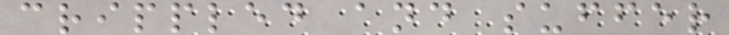crippled and suffer
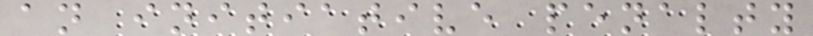an initiative penalty
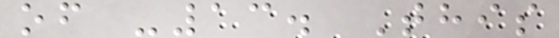of -13. This
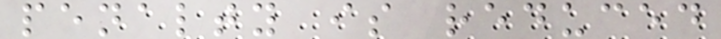penalty is reduced
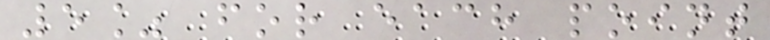5% for each point
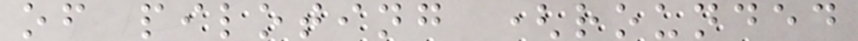of piloting (rounded
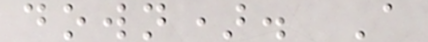down). A
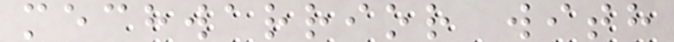mechwarrior with
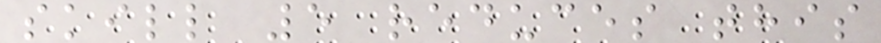skill 5 reduces this
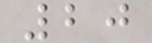20
